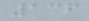136
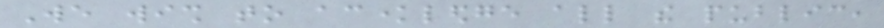We wish to acknowledge all the public,
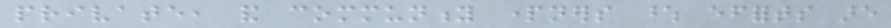private, and community partners whose efforts are
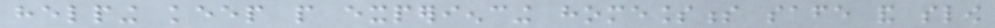helping keep people experiencing homelessness safe and slow
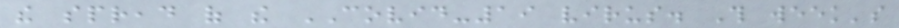the spread of the COVID-19 virus. This week's
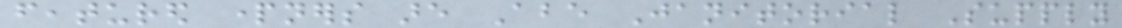featured partners are Abe Janitorial Supply
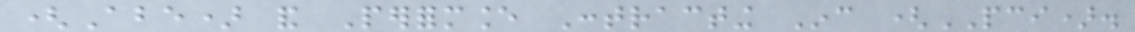(Abe) and Performance Contracting Inc (PCI).
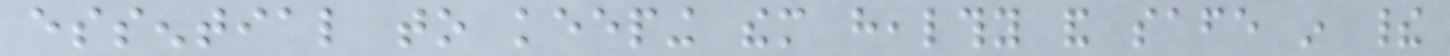essential to keeping them healthy and safe in their
